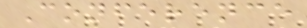Conference
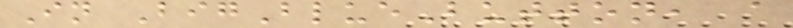In BigBlueButton, a
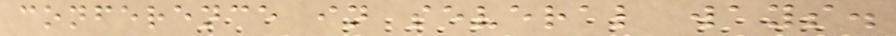conference in several ways.
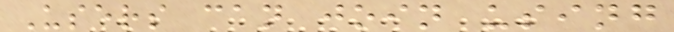Users can join using
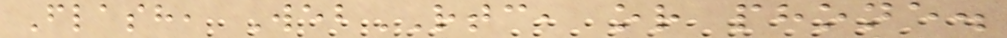Flash, WebRTC, or phone.
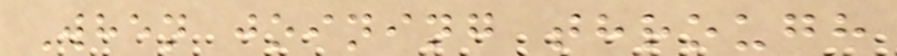When joining through
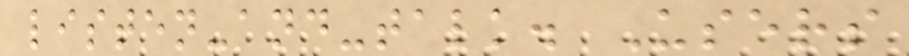listen-and-talk. Users
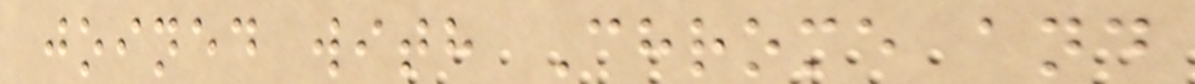joined with Chrome and
